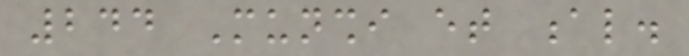244 Munshi et al.
